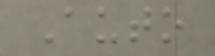Auto
